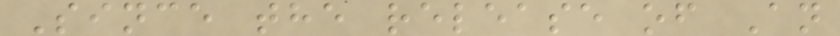Since the release of An
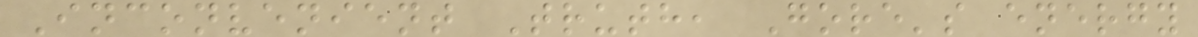Inconvenient Truth, Gore's energy
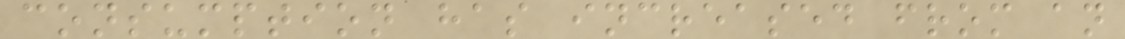consumption has increased from an
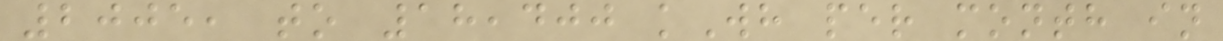2005, to 18,400 kWh per month in
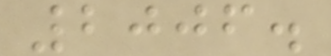2006.
